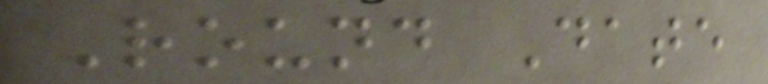Round Date
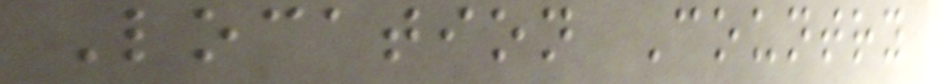Location Country
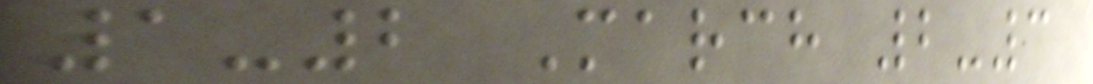1-2 March 2-3
